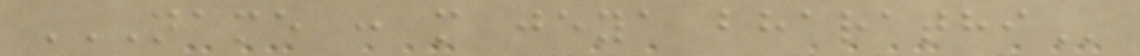NAME : M JEYA BHARATHI
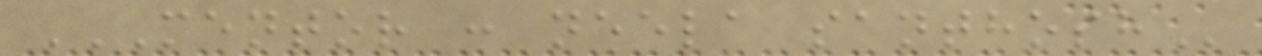MENTOR : NEELA SANTHOSH
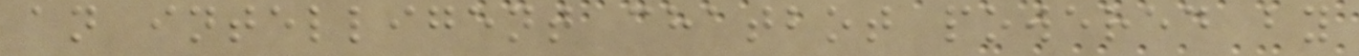an intelligent chatbot powered by
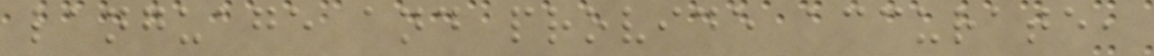language and provide accurate,
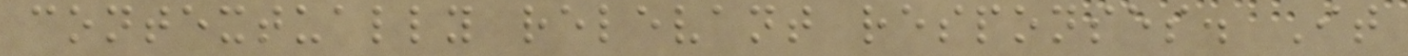contextually relevant responses. It
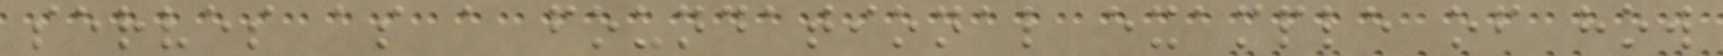serves as a foundational example of how
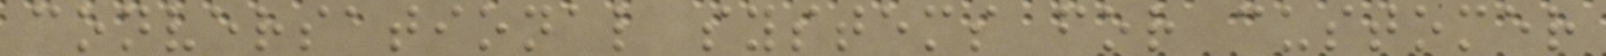conversational systems for customer
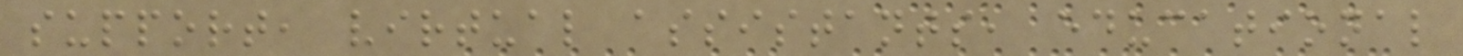support, virtual assistants, educational
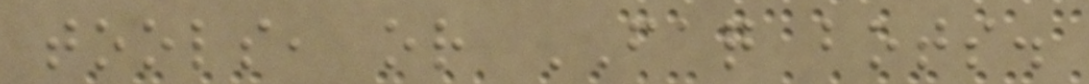tools, or FAQ bots.
